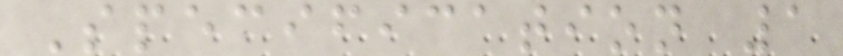Specification 1
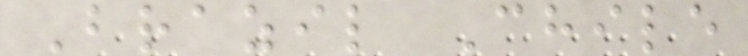Brazil Chile
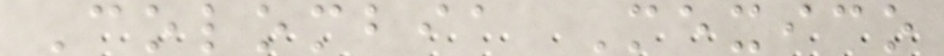Colombia Mexico
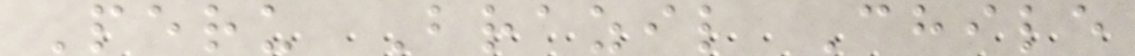Peru Brazil Chile
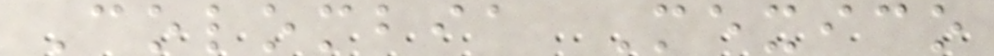Colombia Mexico
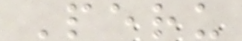Peru
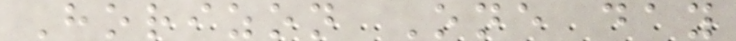Horizon One day
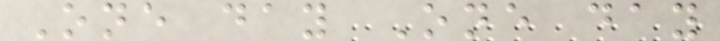One day One day
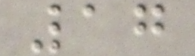17
